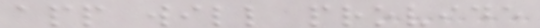app will provide
